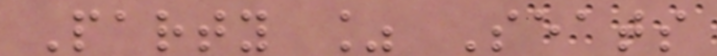Party % Seats
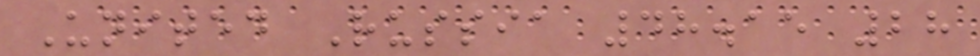United Russia 48.15 28
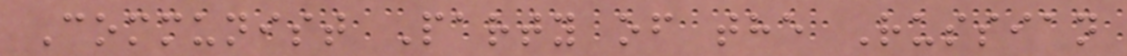Communist Party of the Russian
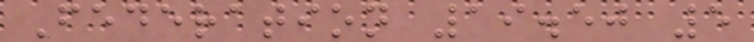Federation 19.50 5
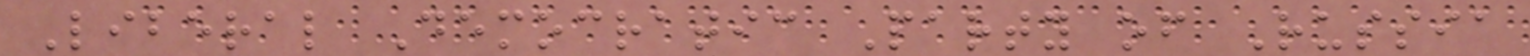Liberal Democratic Party of Russia
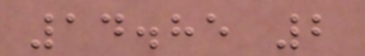14.85 2
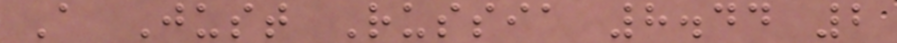A Just Russia 8.44 2
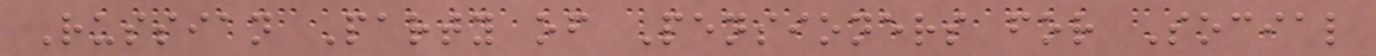Russian Party of Pensioners for Social
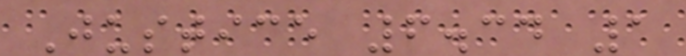Justice 6.34 1
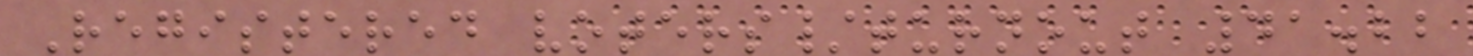Registered voters/turnout 41.22
